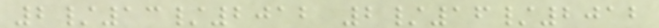2/13/2012 2/16/2012
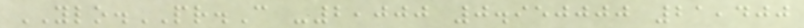YLO.PR.C -2,000 0.950000 21,400
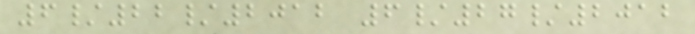6/22/2012 6/27/2012
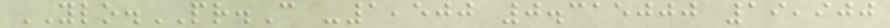YLO.PR.C -1,500 0.315000 19,900
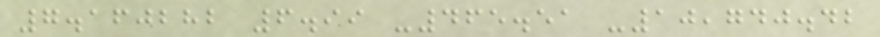7.160282 6.99 -465.51 -10,740.42
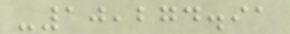-10,274.91
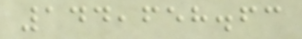144,658.63
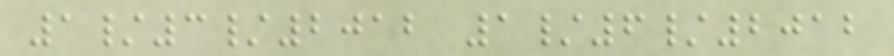1/3/2012 1/6/2012
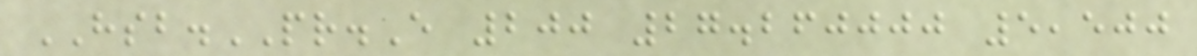HSB.PR.E 200 27.260000 5,500
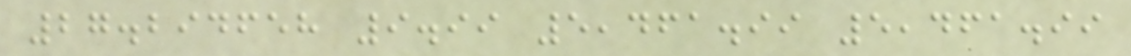27.294658 9.99 5,461.99 5,461.99
